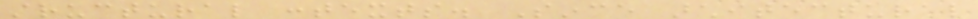structural contexts. Since architectural
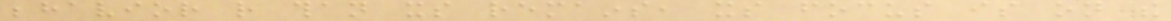behavior rather than its remains, its focus is on the
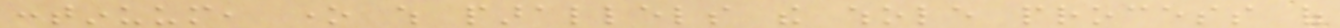continuum, one which parallels the whole process of
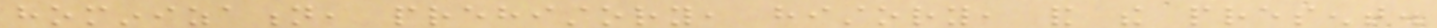hominization, prehistory, history, and the present.
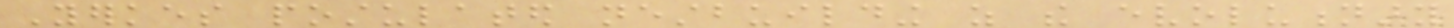Yerkes postulated nestbuilding as the evolutionary
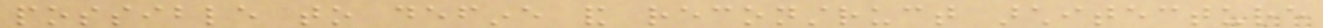possible to define and reconstruct architecture
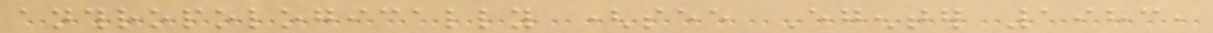anthropologically (see Egenter 1983,
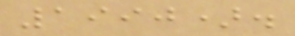1990).
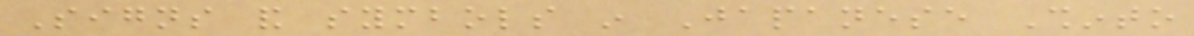Signs and symbols in Japanese Shinto
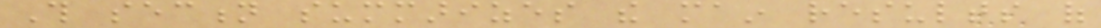This section summarizes the main results of
